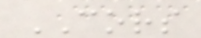CORS
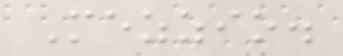Mezzio.
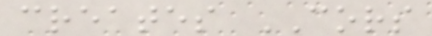creates CORS
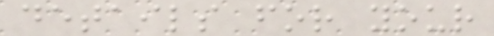details for your
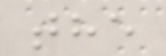the
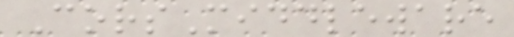CorsMiddleware
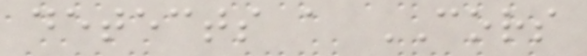detects a CORS
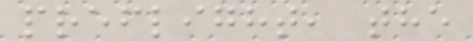preflight, the
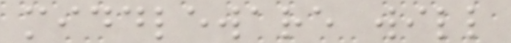middleware will
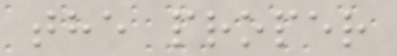the proper
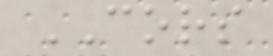CORS
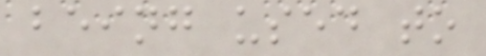being used to
